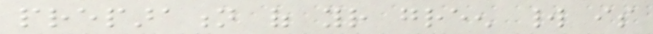preparation of your green world is
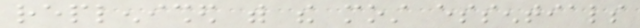replenished with the most essentials
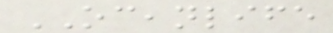OCEANLIFE
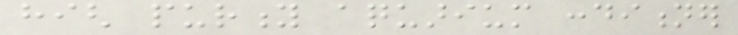high purity aquarium conditioner
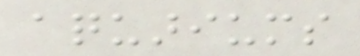aquariums
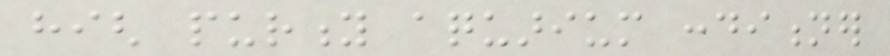high purity aquarium conditioner
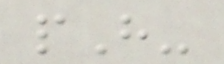pH-
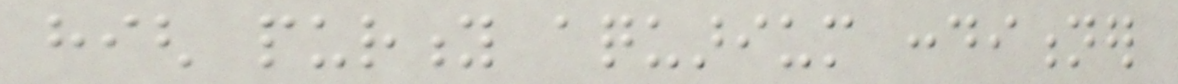high purity aquarium conditioner
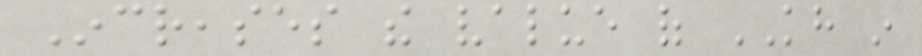Increases the value of KH in
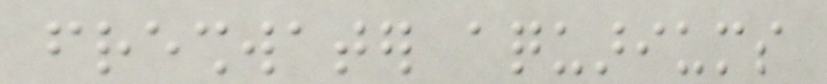freshwater aquariums
